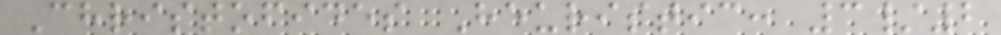Christofides Heuristic: 3/2
